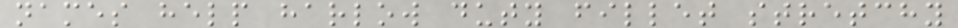names help harlow duty fillet stretchy
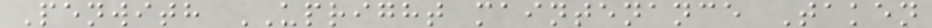Penwith UPRIGHT maintenance Taken
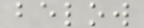below
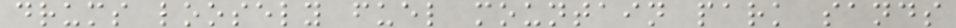drums loosely fuel mountain park sands
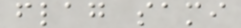flag sami
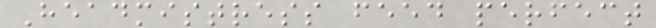Headmistress feed perfect
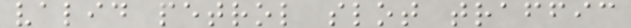valid petrol slot traffic
